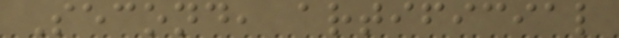Second, artificial
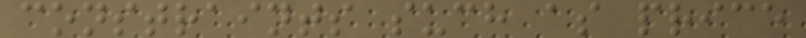constraints such as price
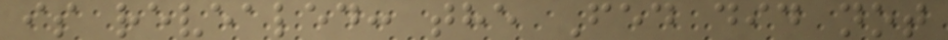is revealed: the Fed did not
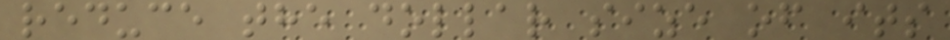reduce the dollar size of its
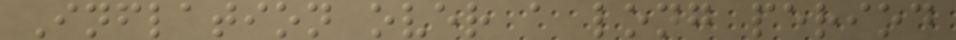Inflation over a long period
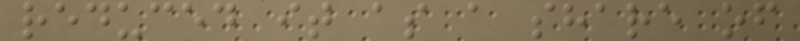reduced it as a share of
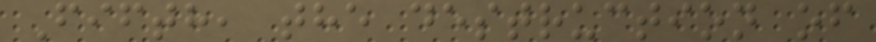Fifth, the destruction of
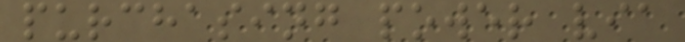purchasing power via
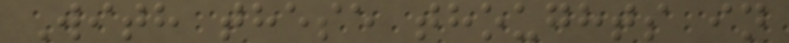With these thoughts in
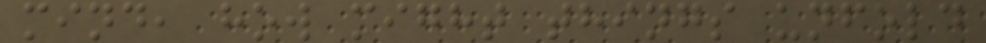mind, how might things unfold
